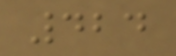424
